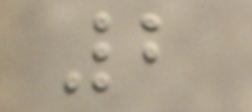2
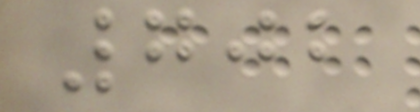702
